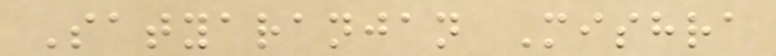Satyaranjan Mishra
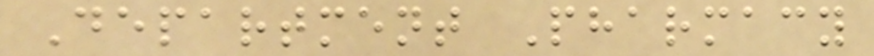Department Pharmacy
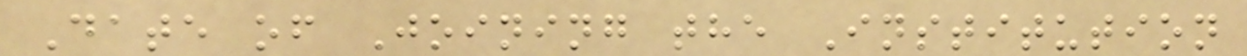Date of Joining the Institution
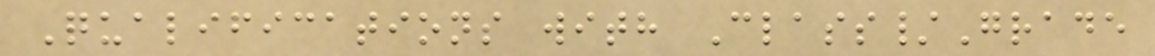Qualifications with Class/Grade
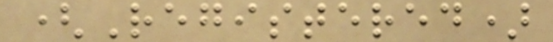(Registered)
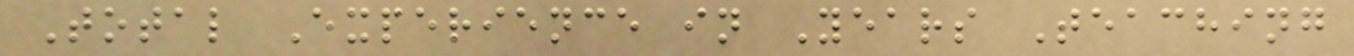Total Experience in Years Teaching
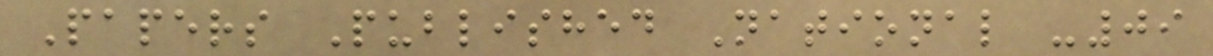Papers Published National -09
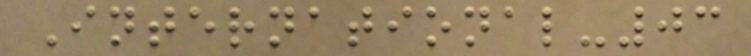International-03
